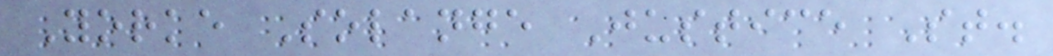Yorke Solange Justice St.
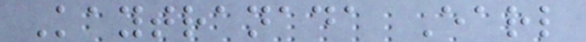Kaytranada Earl
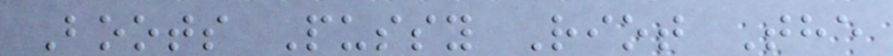Boots Pussy Riot The
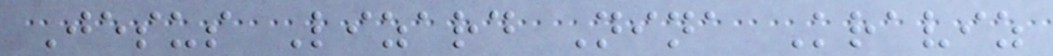Jesus Lizard Nina Kraviz
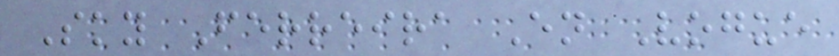Sky Ferreira En Vogue
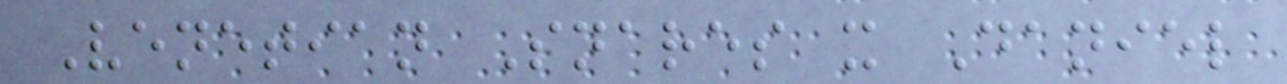Venetian Snares x Daniel
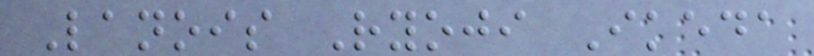Lanois Ryoji Ikeda
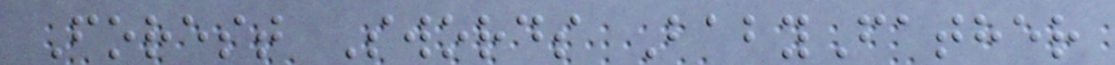Forest Swords BabyFather
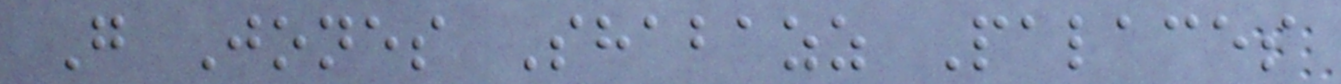G Jones Shabazz Palaces
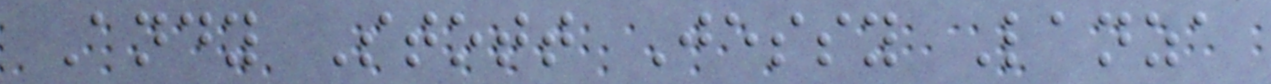Andy Stott Jessy Lanza
